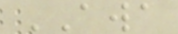AWA
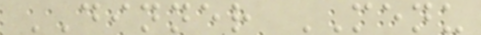DINNER MENU
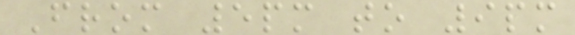From 5pm to 9pm
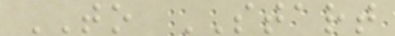TO START
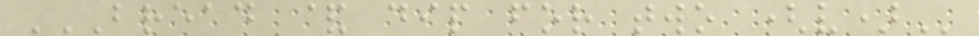BREAD & DIP FOR TWO (V)
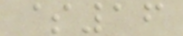$16
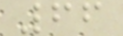66
